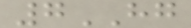7HG
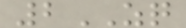2ZQ
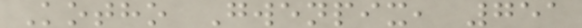Kotho Gwenpix, 751
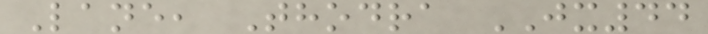Lane, Thodra JX44
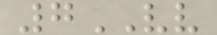7VV
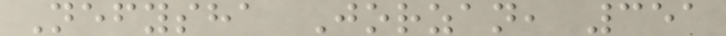Nefysha Jorzan, 351
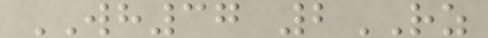WH37 2RZ
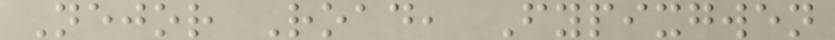Nejor Road, Fypixgwen
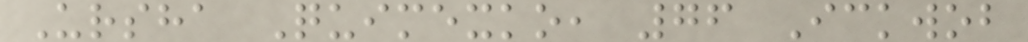Ursha Quimexko, 76 Ickwob
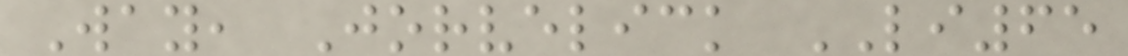Way, Jorvelick LI65
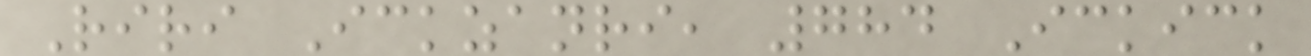Riri Ickzanri, 784 Ickick
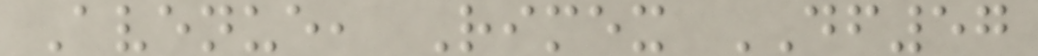Avenue, Rimex DF57
